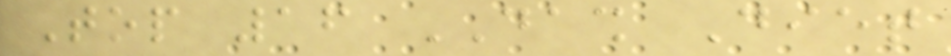Top 16 DASH Diet
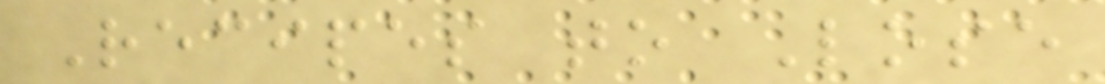Recipes to Lose
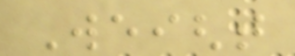Weight
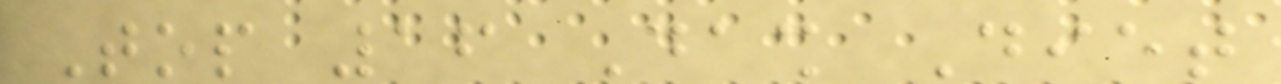Top 16 Dash Diet
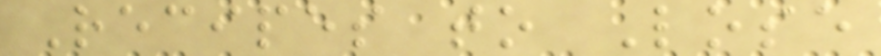Recipes to Lose
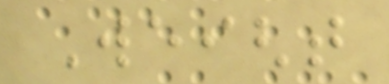Weight
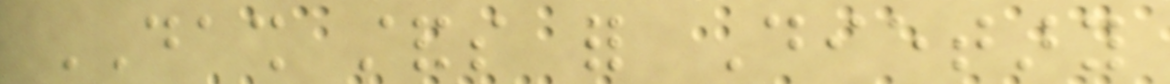DASH stands for Dietary
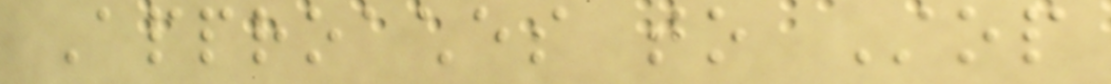Approaches to Stop
